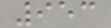953
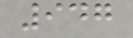947
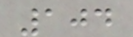104
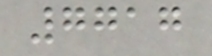7717
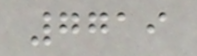7719
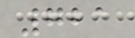721
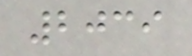2039
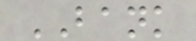BANK
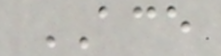ACE
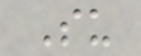Su
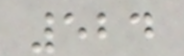524
